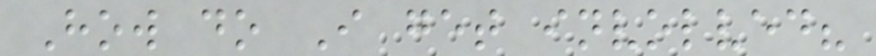How do I get involved?
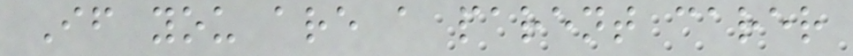If you are a parent carer
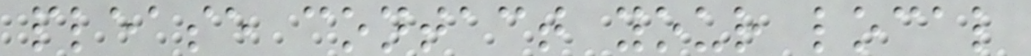please contact your local
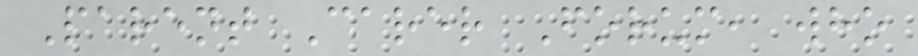Parent Carer Forum, who
